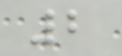2
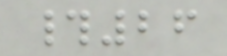#26
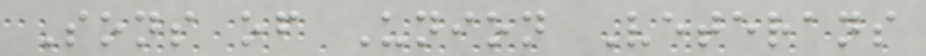Sons of Union Veterans
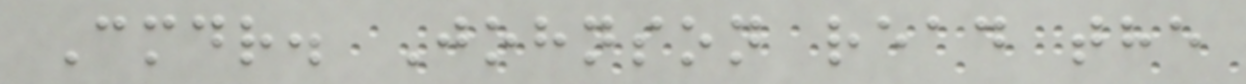Cmdr. Johnson read the
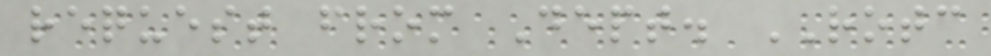request from Dept. ROTC
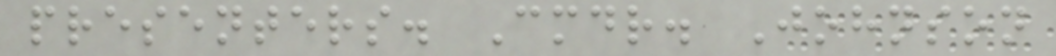presenters. Cmdr. Johnson
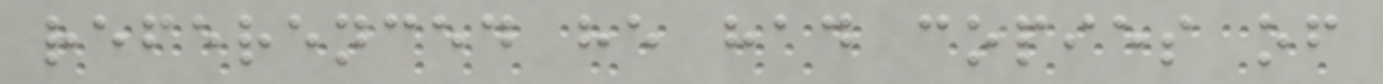referenced he had copies of
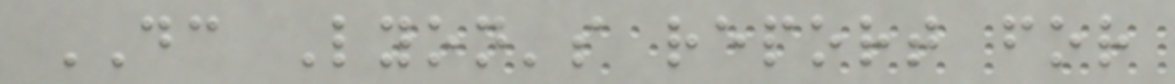DC Lyon's report for
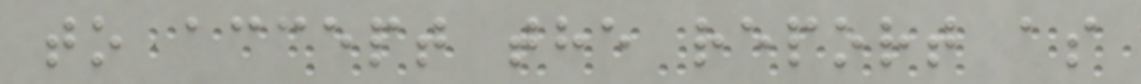to accept the report as
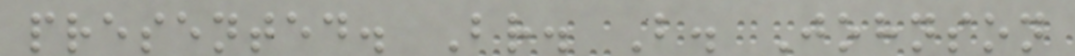presented. Br. B. Johnson
